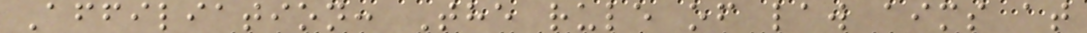Affiliation: The rule of law aims at
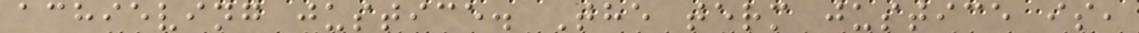achieving justice. The term justice is,
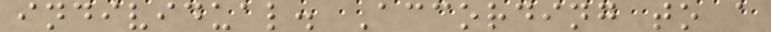individual. According to a
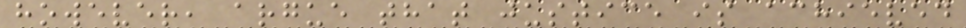however, argue that justice is achieved
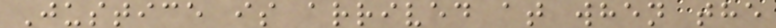Justice is arrived at when the
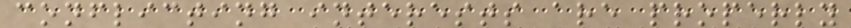conflicting interests are properly
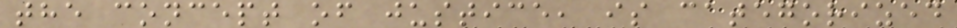the concept of justice, is categorized
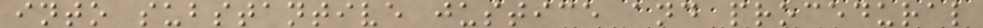into substantive justice and procedural
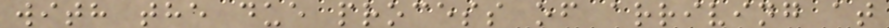with the due process of arriving at
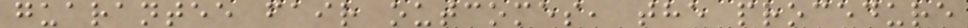guarantee fair outcomes, the procedure
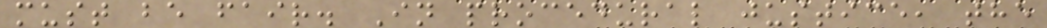must be fair. In procedural justice, the
